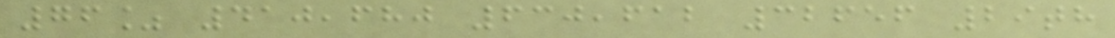76% 410,680 630,612 32656 29th
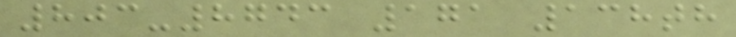803-8743 171 138th
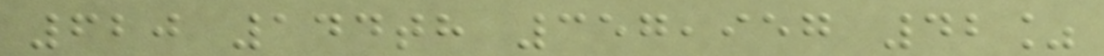620 144th 357,957 42%
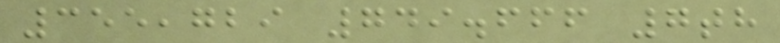355,729 749.666 7th
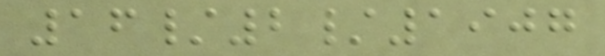16/2/1907
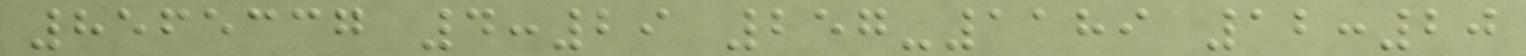8565337 4:29 257-1189 12:20
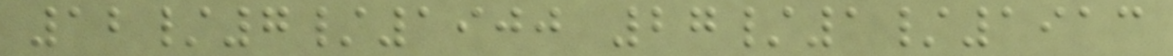12/7/1900 27/1/1913
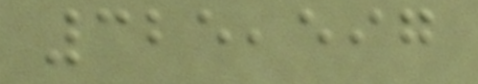325,597
